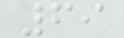69
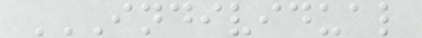INDIVIDUAL
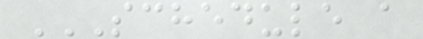SCHEDULE A
